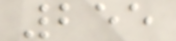255
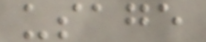usage
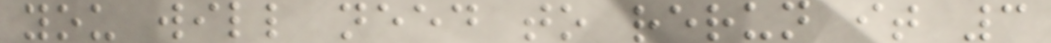you will need to rerun it 3
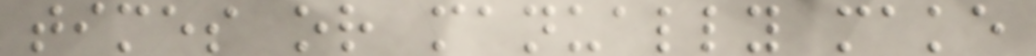times or manually make
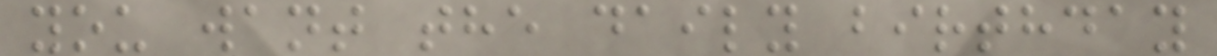you want the daily birthday
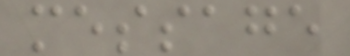message
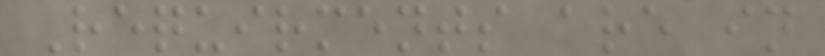Requirments are in
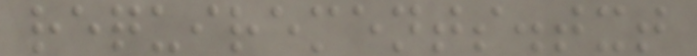requirements.txt
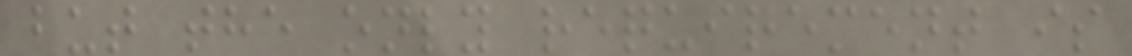but the only requirement is
